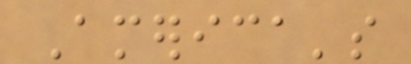America's
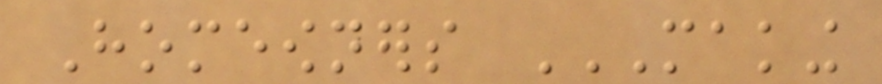Homeowners MAKING
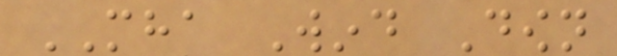MHA Wind Down
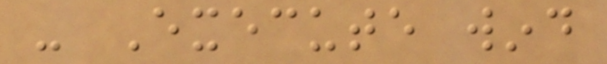- Execute wind
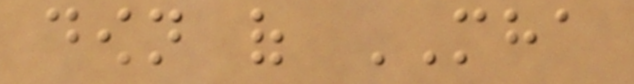down of MHA
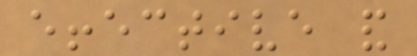effective and
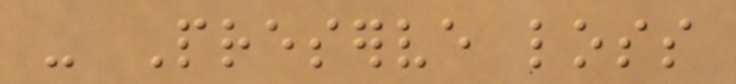- Preserve loss
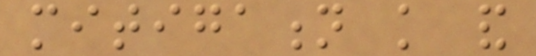mitigation knowledge and
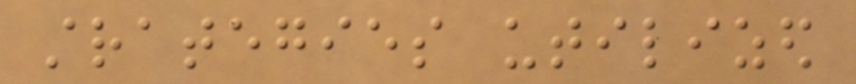strategies utilized
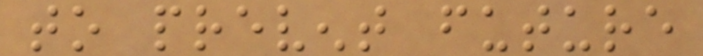to prevent future
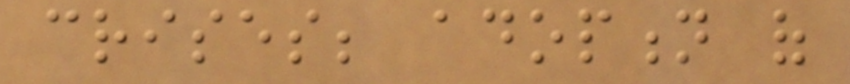crises; adoption of
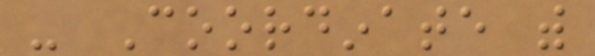- Coordinate with
